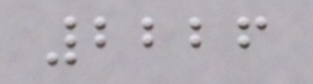2226
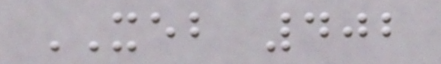XEB 402
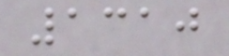1310
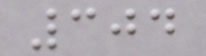304
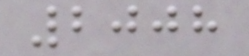2008
